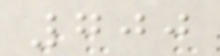700
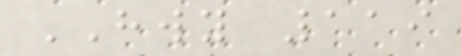HWY 119
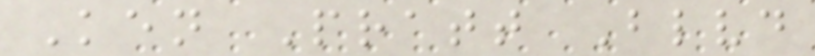Ken Pratt Blvd
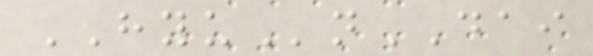HYUnDAI
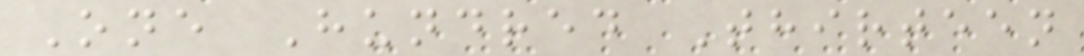One Hundred Thirteen
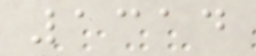1314
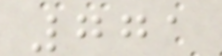771
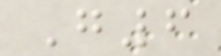G6
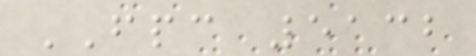FPC 5132
